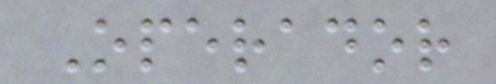Operador
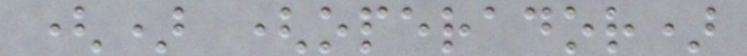() (operador)
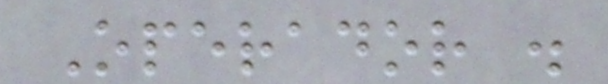Operador .
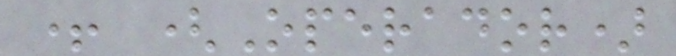+ (Operador)
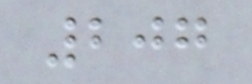207
